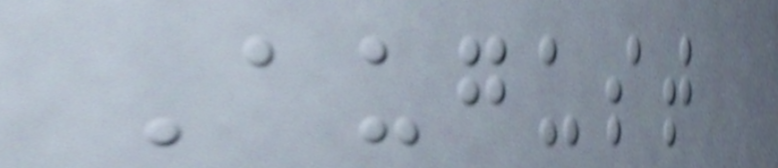August
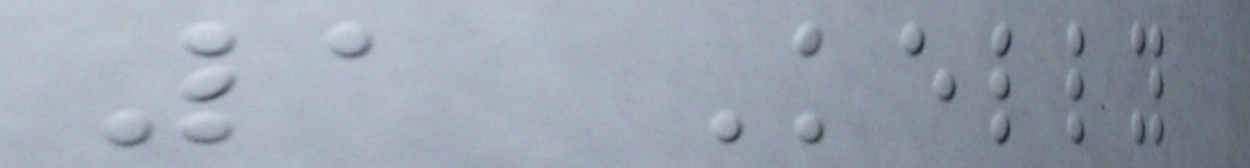1 Kelly
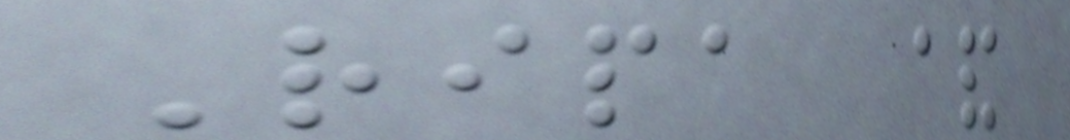Ripa &
